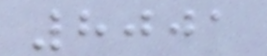8001
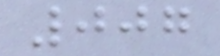007
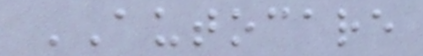AUTOCARE
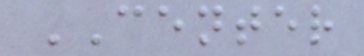CENTER
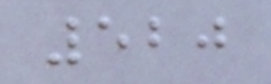520
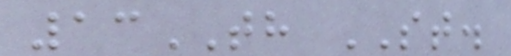13TH ST.
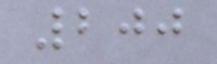200
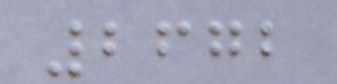2672
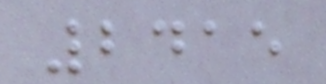2415
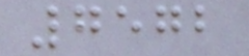7572
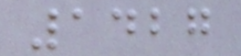1427
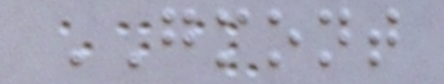GMONT
